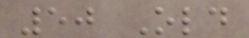50 Old
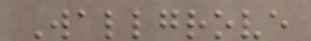Wallgrove
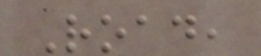Road,
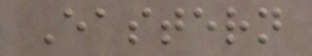Eastern
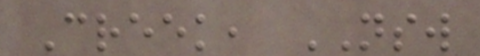Creek, NSW
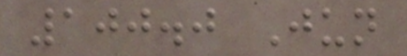100.0 Jun
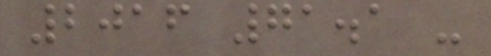2016 71.1 -
